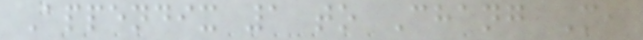Appendix 1 to Chang M,
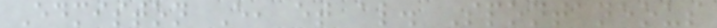Edmiston E, et al. Spontaneous
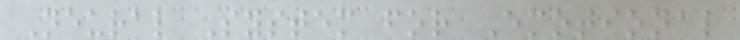Neural System for Emotional
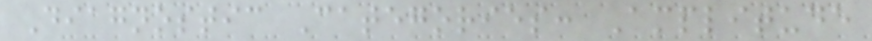Diagnostic Categories: Amplitude
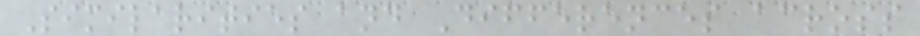Similarities and Differences across
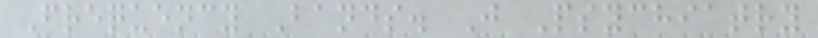Frequency Bands. J Psychiatry
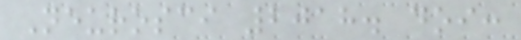Neurosci 2018. doi:
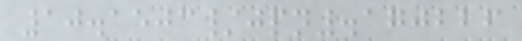10.1503/jpn.170226
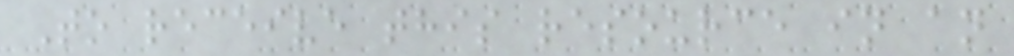To receive this resource in an
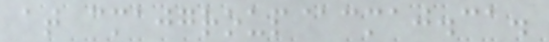at cmajgroup@cmaj.ca.
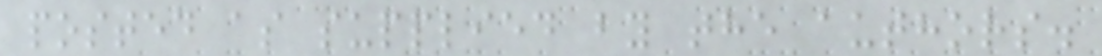posted as supplied by the authors.
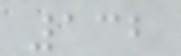132
